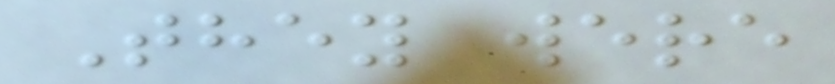They were
